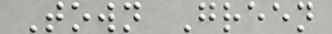Town Green
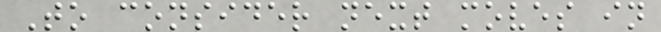To consider next moves in
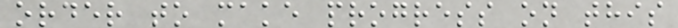order to make progress on this
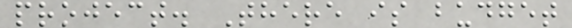project. There is budget
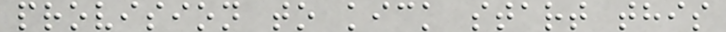provision to kick start this
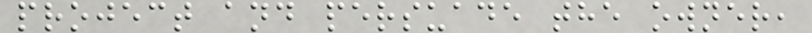project and persuade the owner,
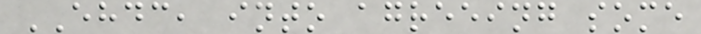EHDC, into agreeing some
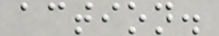action.
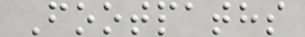Footpaths
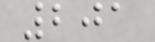201
